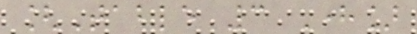[Table 3 Here]
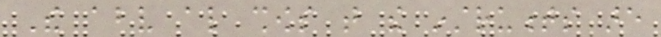The above also shows that the instruments are
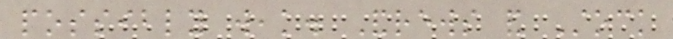possibly weak. Andrews and Stock
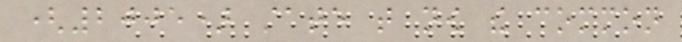(2005) state that now the common
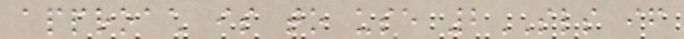approach is to use 2SLS if
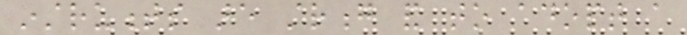instruments are strong and to adopt a
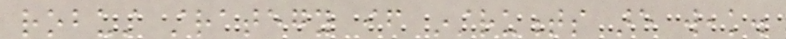robust strategy if instruments are weak.
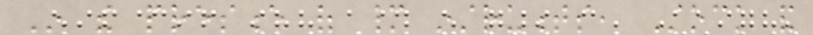In the presence of many instruments, Stock and
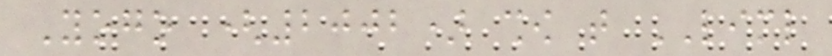Yogo (2002) show that LIML
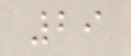29
